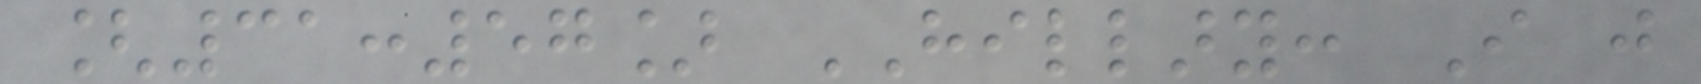[31:57] HILLARY: I just
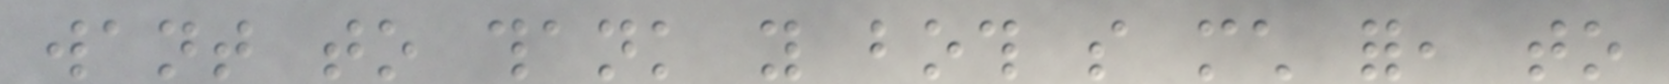want to thank you both so much for, to
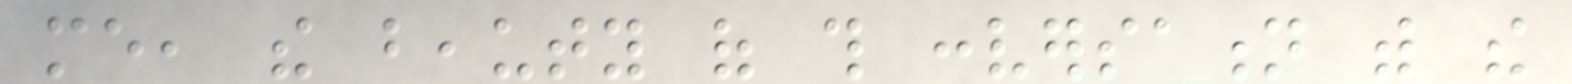me, the beauty of this conversation with the
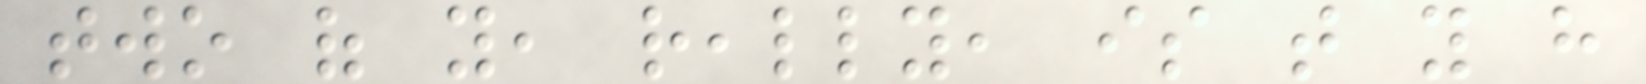two of you, really, is that you have
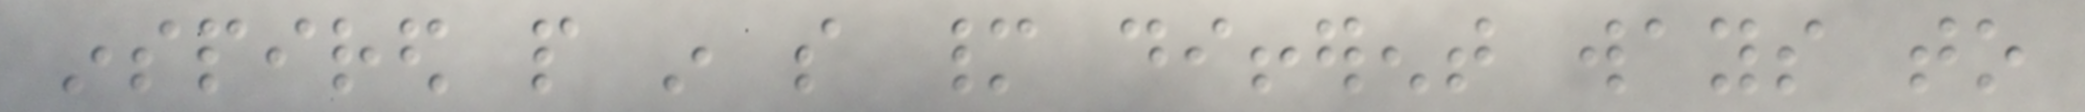inspired people in so many different ways to
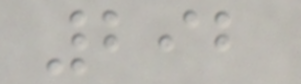292
